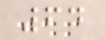64
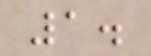1.
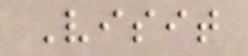Visit
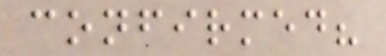confirmed?
